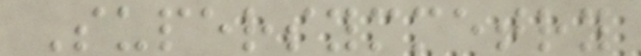Supersymmetry
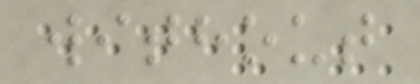without
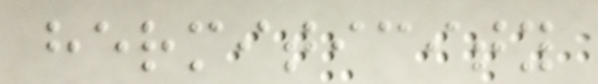hermiticity
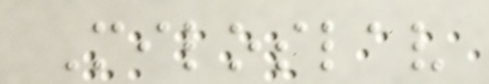Miloslav
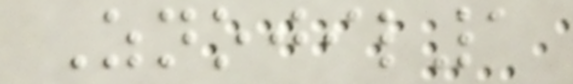Znojil1
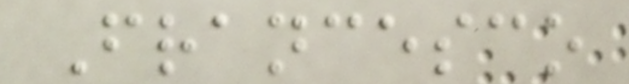Francesco
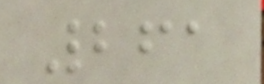261
